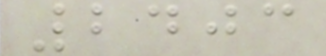2403
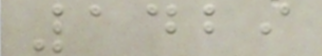1429
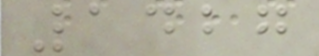1427
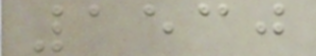1530
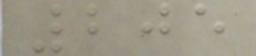205
